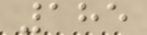185
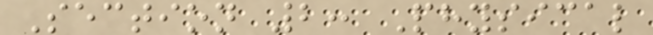Section 2: Physical
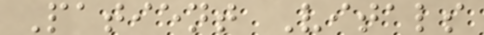Patient Vitals
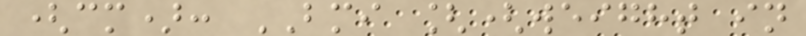(cm): BMI [(weight in
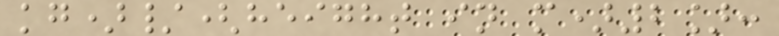kg)/(height in m)2]:
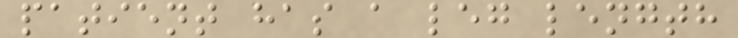patient has a leg length
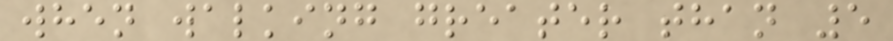when walking greater than 5
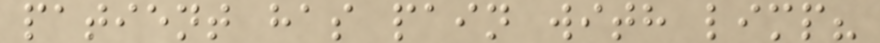patient has pain with limp?
